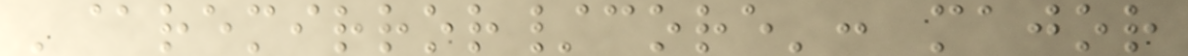'@remirror/core': major
